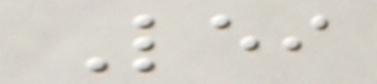Lei
